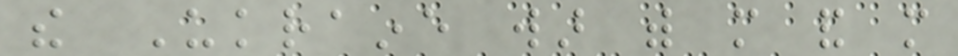the Ukraine war with more and more
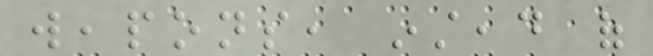weapons, instead of
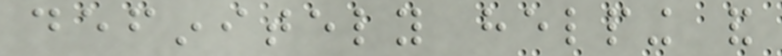definitely helping and
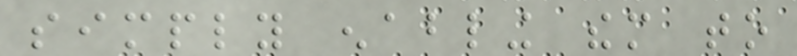simply enabling them to
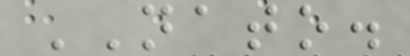NATO.
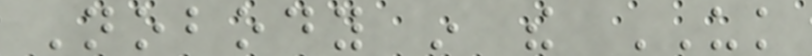Nobody in the UK
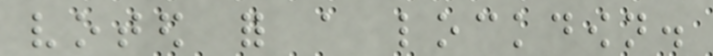voted for a lockdown.
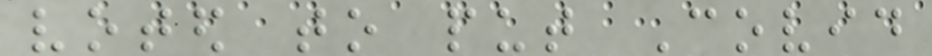voted to put Covid
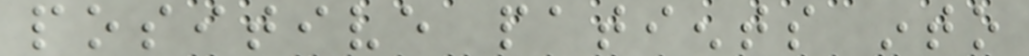positive patients into
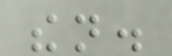then.
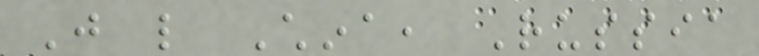Just like China, Russia
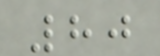80
